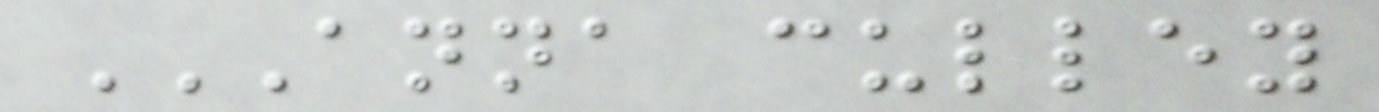ANNA CULLEY
